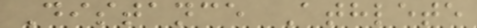Distance Athlete
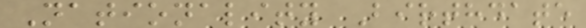Nationality Birthdate
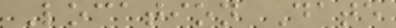Location Date
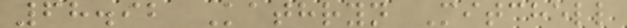68.92 Kathryn Mitchell
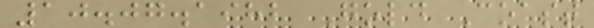10.07.1982 Gold Coast
